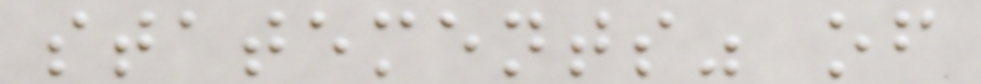statements" of
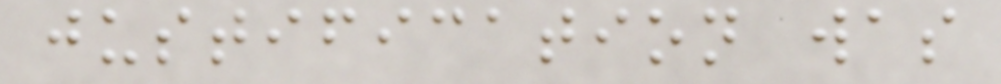justification was
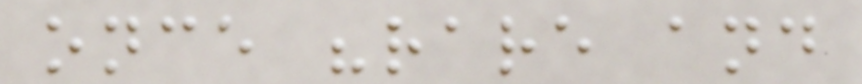once "rare and
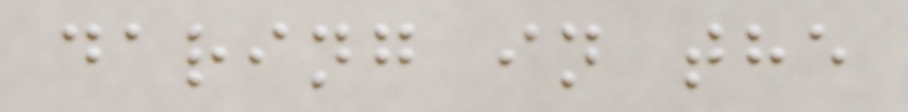daring in the
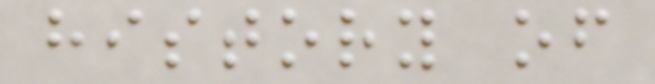history of
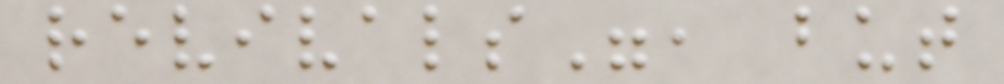revivals", but
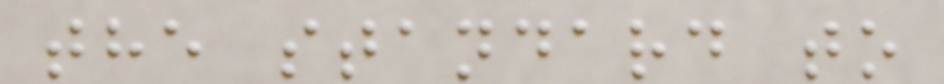the standard to
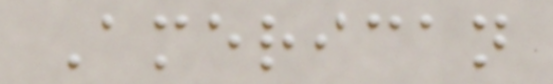American
